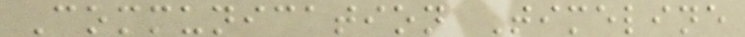Communication Timeline
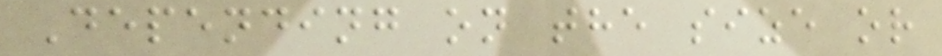Depending on the size or
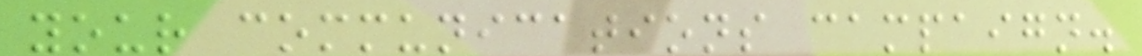your communications campaign.
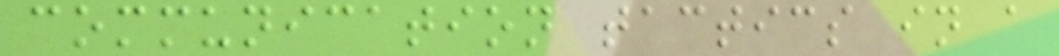communication tactics in a
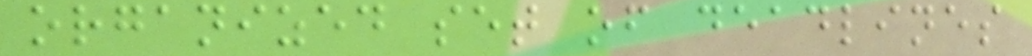organized set of deadlines
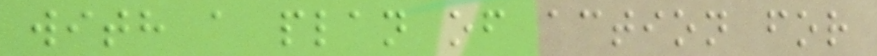with a plan of action for
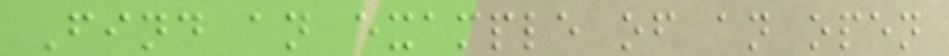Find an example of an open
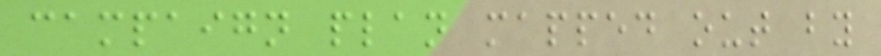campaign plan mapped out by
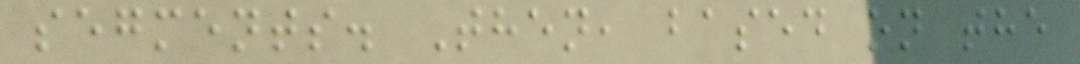segments. Then, based on the
